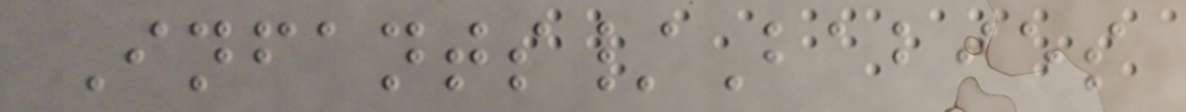Infants/Babies
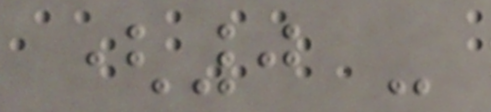(0 -
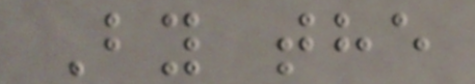By the
